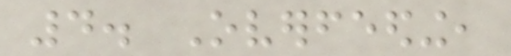4. Overfeeding,
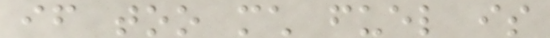if too much fuel is
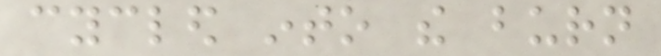cycled into the burn
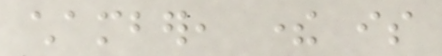chamber, there is
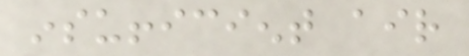insufficient air
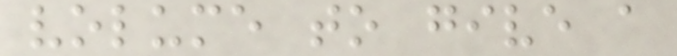volume to give a
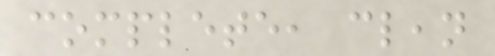complete, clean
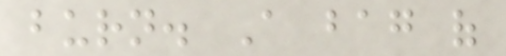burn. A bag of
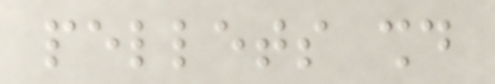pellets should
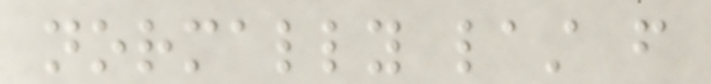normally last from
